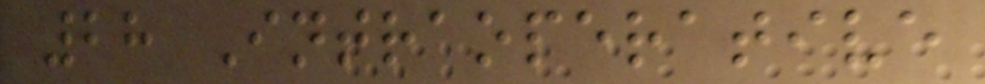28 Intraoperative
